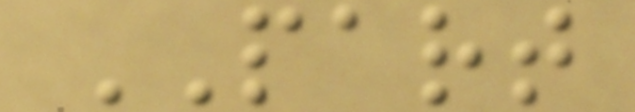PART
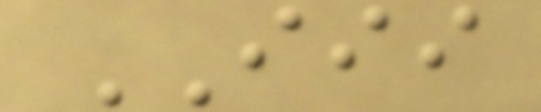III
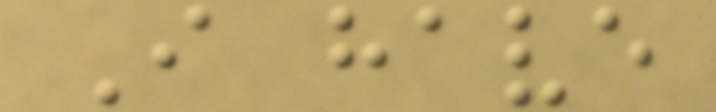I have
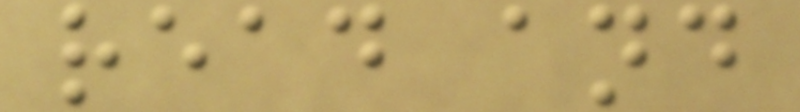read and
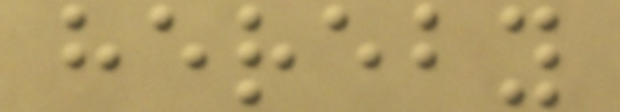hereby
